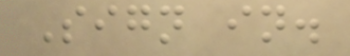Sign in.
